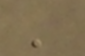'
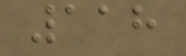118
